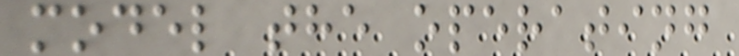model the operating
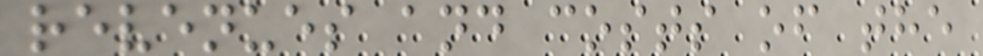revenues and costs of the
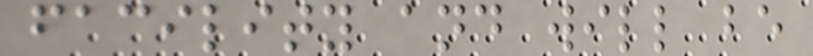facility and will be
